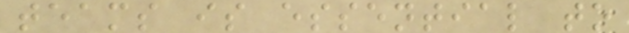teams is essential to
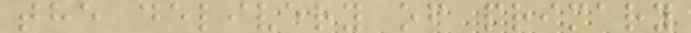the delivery of primary
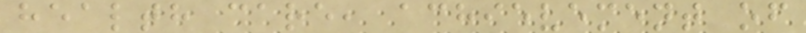health care, achievement of
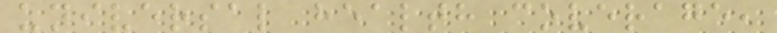universal health coverage,
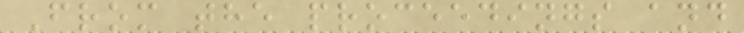From the proceedings and
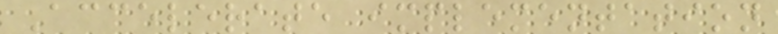Accelerate implementation
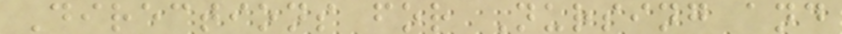Directions for Nursing and
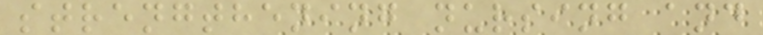strengthening nursing and
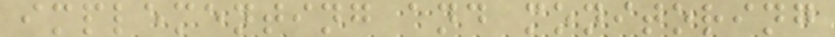implementing and monitoring
